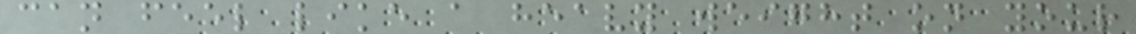can feel like a heavy weight on your
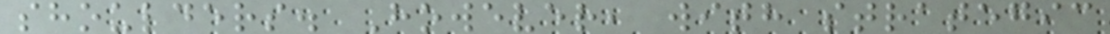shoulders. However, with strategic
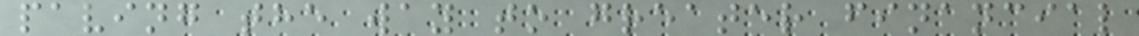paving the way to greater financial
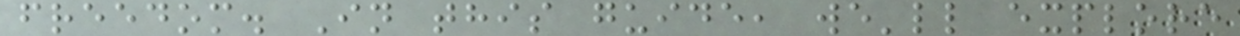freedom. In this guide, we'll explore
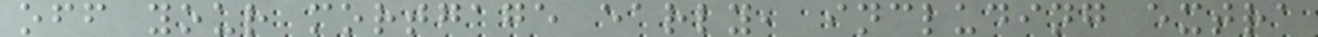off your mortgage early, including extra
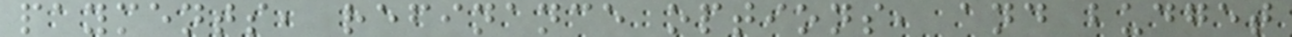payments, refinance options, and budget
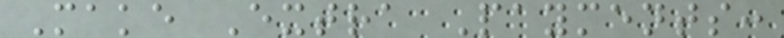Make Extra Payments:
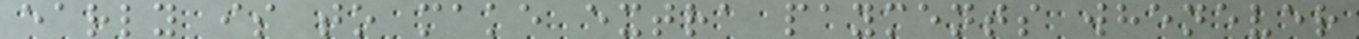early is to make extra payments whenever
